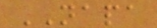NAPA
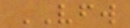VFW
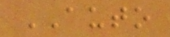AUTO
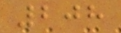208
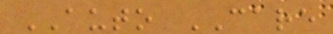AUTO CARE
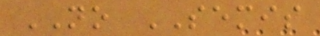NO SEMIS
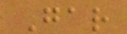Gar
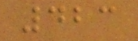423
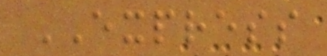EXPRESS
